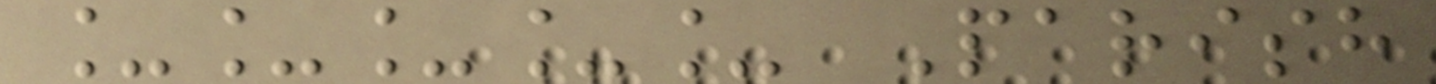_____ Parish
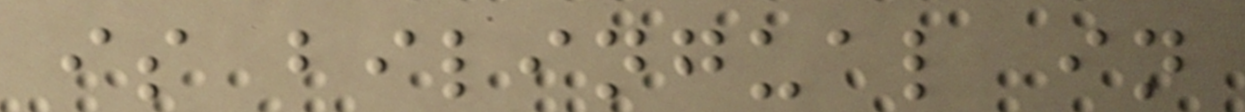is bilingual in
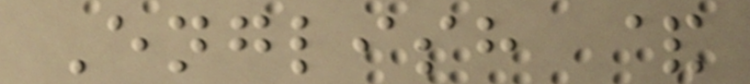English &
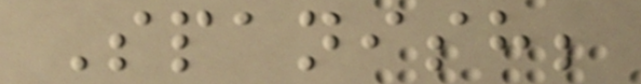Spanish;
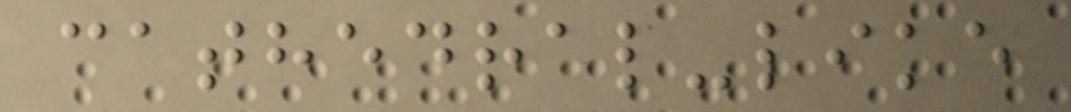cathedral-like
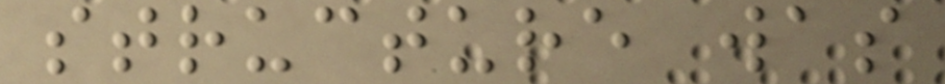structure was
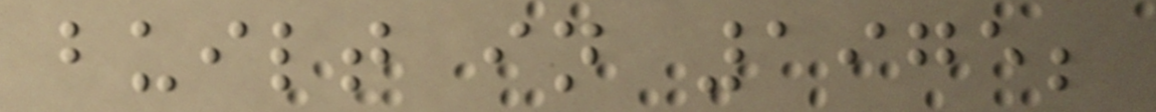built in 1975;
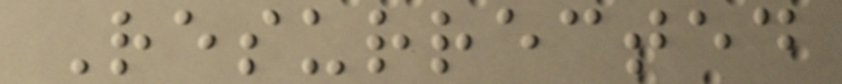Resurrected
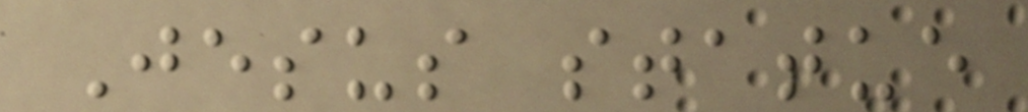Jesus statue
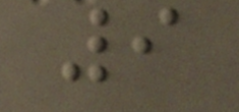9
